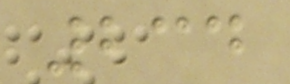234
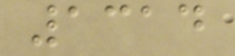1314
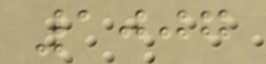1007
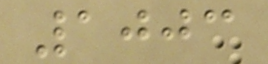1003
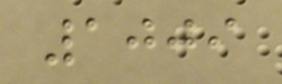1009
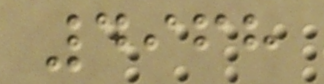4968
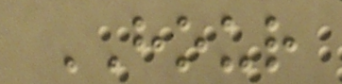HOUR
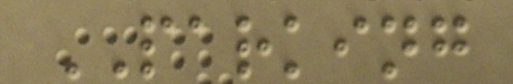PARKING
